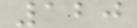120
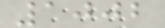1002
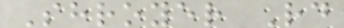Shroyer Rd
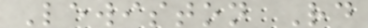Lewiston Rd
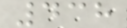438
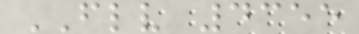FLV 4355
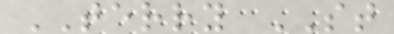TERRY ST
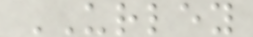URLEY
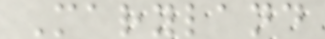Maryland
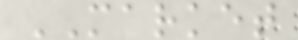MARKET
